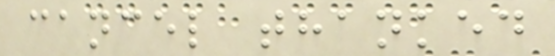cancel thanked
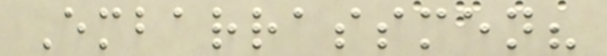Embarrassmen?
